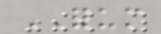FORUM
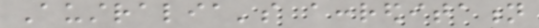Australia's accreditation
